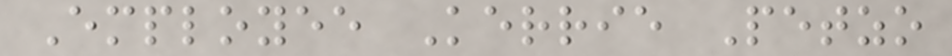Employee Kerrie Petzo
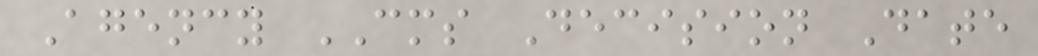Agency CMS Decision Date
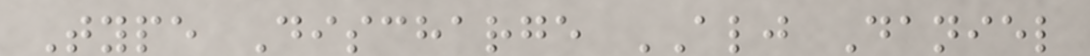Type Discharge ALJ Daniel
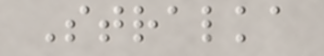Stralka
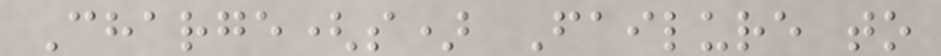Charge(s) Failure to
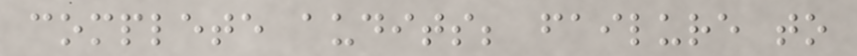complete audits; failure to
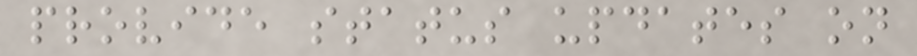provide status updates on
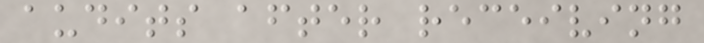audits after receiving
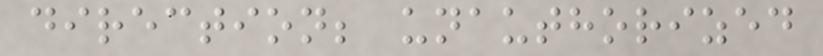direction; unauthorized
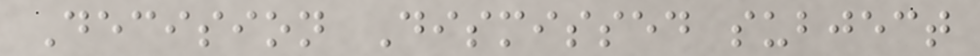Decision Dismissed subject
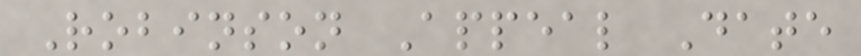Robinson Appeal Date
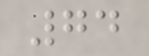74
